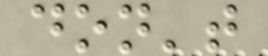don't
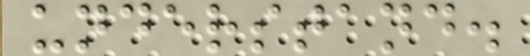understand.
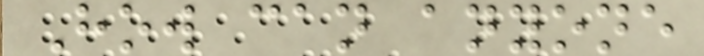How can anyone
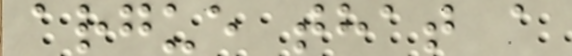argue that a
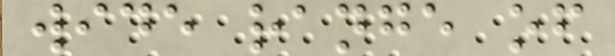wide range of
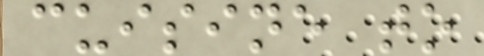cuisine to
